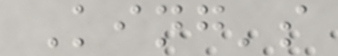King's
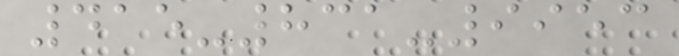415-831-9953
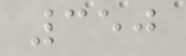350
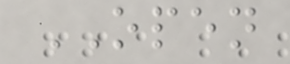OPEN
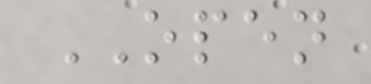OPEN
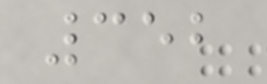352
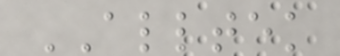ALLTEK
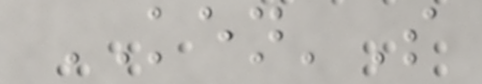KEN'S
